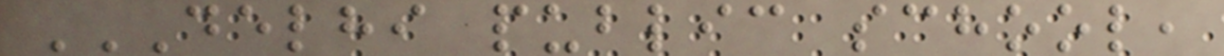DELHI PUBLIC SCHOOL,
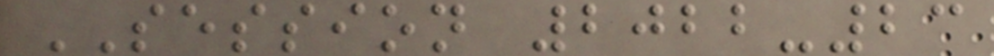SESSION 2022-23
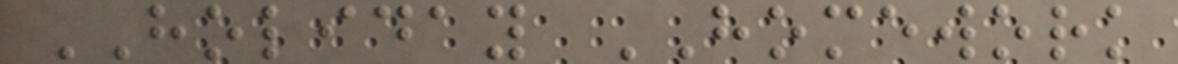HOLIDAY HOMEWORK
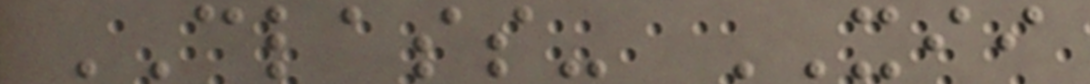CLASS- XII
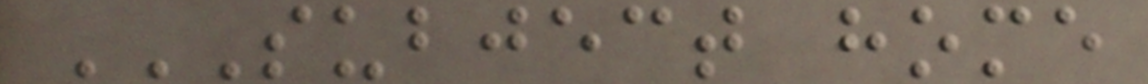SUBJECT HOME
